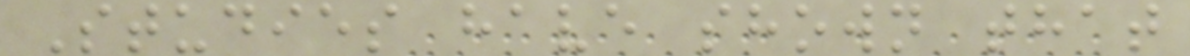Studies have shown that
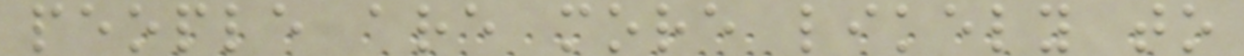people are more likely to
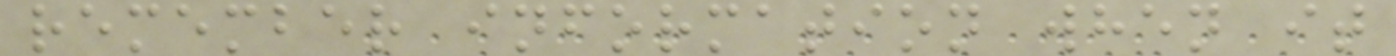remember information when it
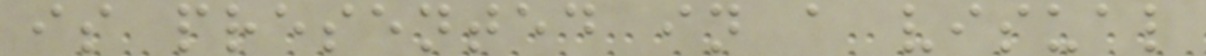is presented in a visual
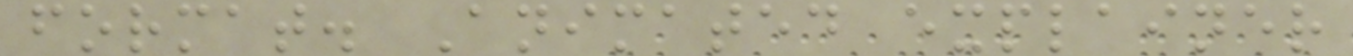format. Animated explainer
